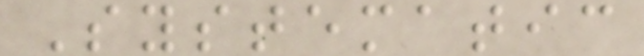Systematic
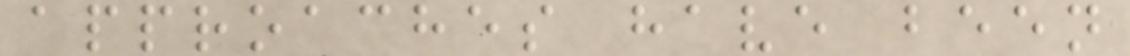approaches have been
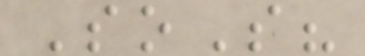SoS?
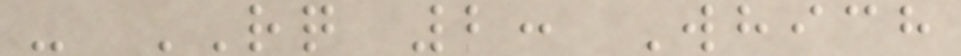- RQ 2: Which
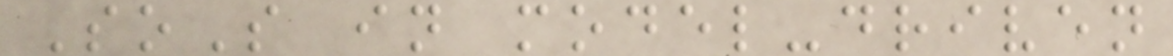SoS in model-driven
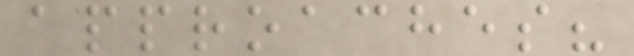approaches?
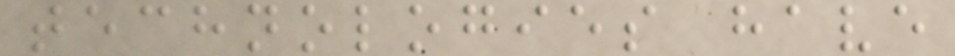technologies have
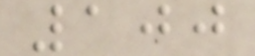100
